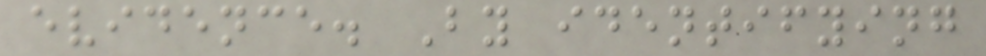evidence. By identifying
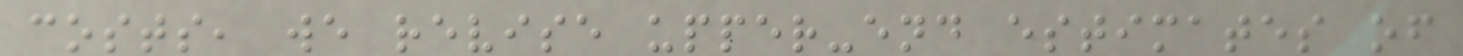costs, we revise upper-end estimates of
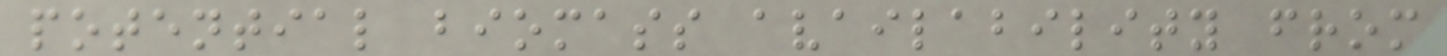potential biomass availability from
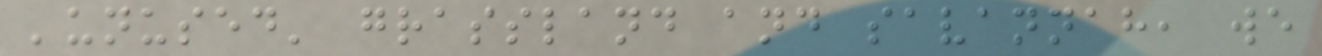'unused' grassland and savannah, we
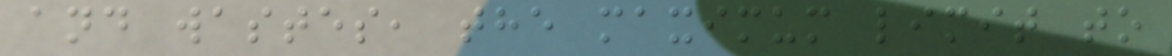and wastes, the maximum limit to
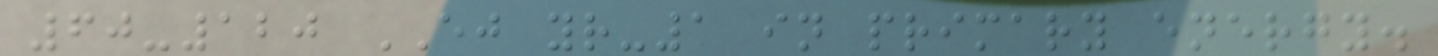60-120 EJ yr-1 in primary energy.
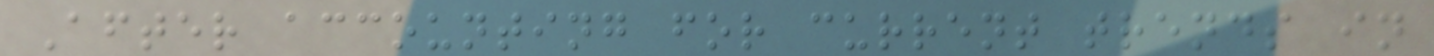After accounting for current trends in
